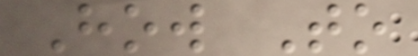How To
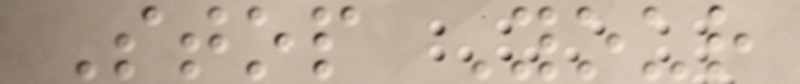Stop Your
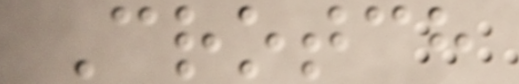Crotch
